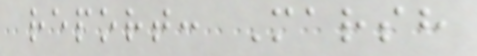report: Marsh
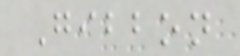Gibbon
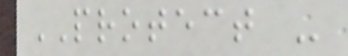PROTECT -
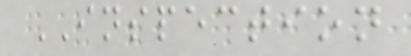INSPECTION
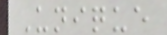Unique
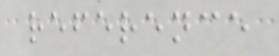reference
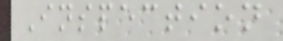Inspection
